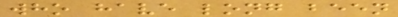who have long been
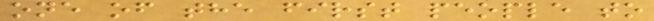one of the first people to
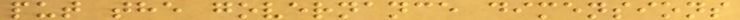put the governance dimensions
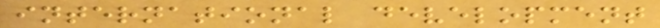international development
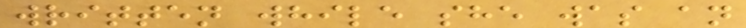written while she was an
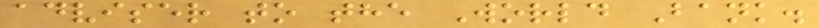adviser to the World Bank.
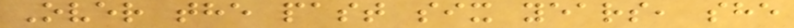Over the past six years, she
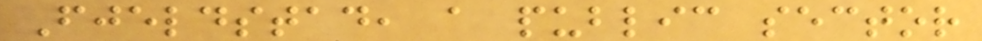Fjeldstad, a public sector
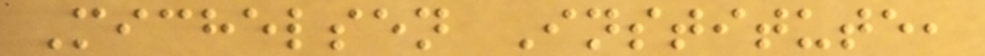Michelsen Institute,
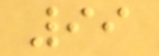99
